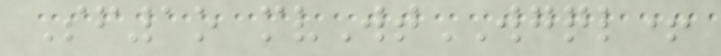Sf1o mvWtWGQL+
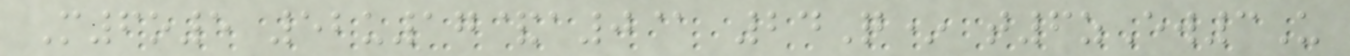M6o5 52u17&a0@ 24Q* t6zEw3U
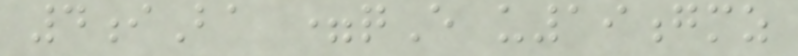4iBa =qE u19gmz
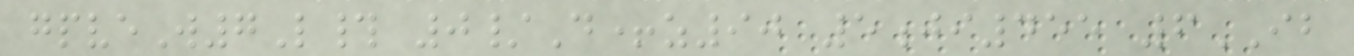gpveW7L# 0/D+z90 5ji455 6IB
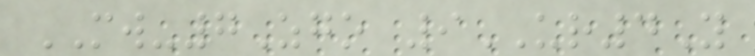MW-7Zgo 9UR4Y
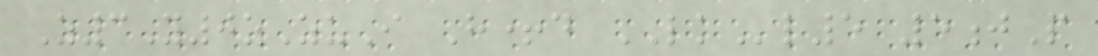Z3Y0zZuI H+d LKl5 5jP
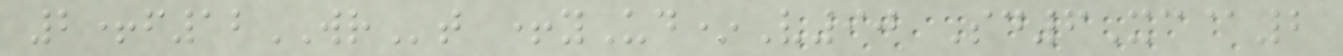2+f12WRt +yUd*V90 Sd6Xc@2
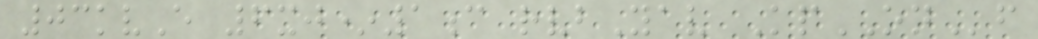03kvE 6xj*1c rvbYav KpONf
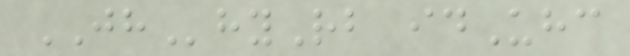JHhyRb idUhc
